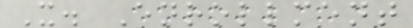X. Enrollment
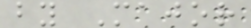by Major
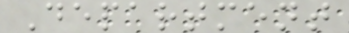Department
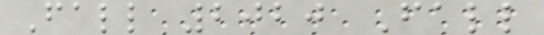Fall 2020 Fall
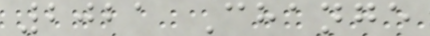2021 Change
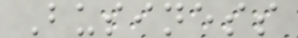Business
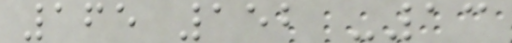165 152 -13
